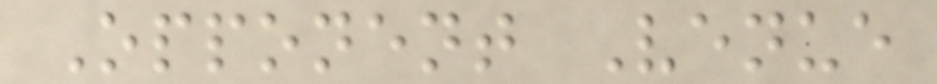Opponent Venue
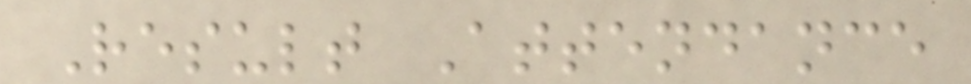Result Attendance
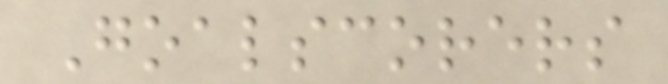Goalscorers
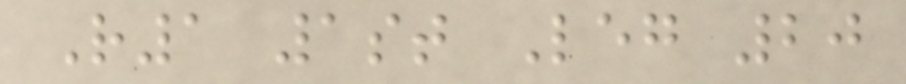R1 1st Leg 20
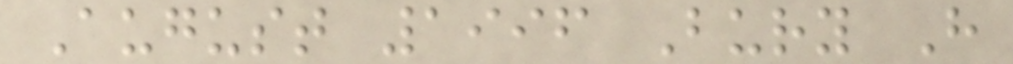August 1996 Bury H
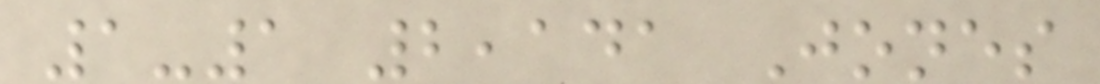1-1 2,141 Jones
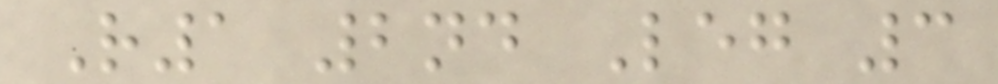R1 2nd Leg 3
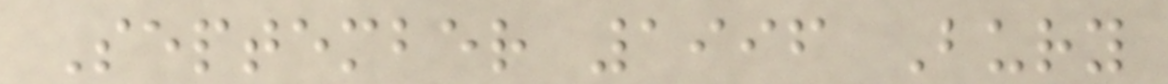September 1996 Bury
